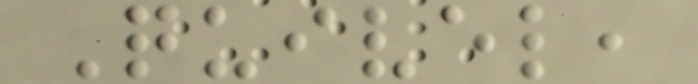Quivel,
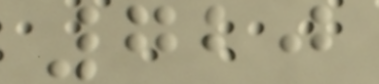720
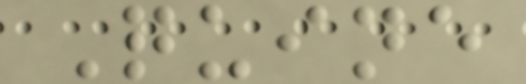Quine
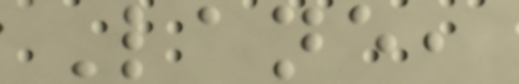Lane,
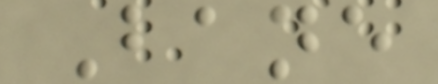Bane
